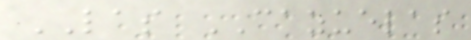LAS CAZUELAS
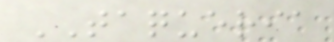TAQUERIA
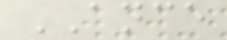ANCE
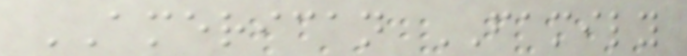AMERICAN FAMILY
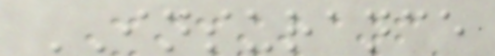INSURANCE
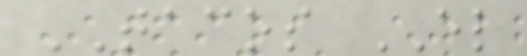TACOS EL
